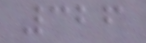326
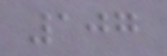107
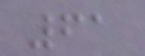61
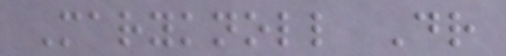Maryknoll Dr
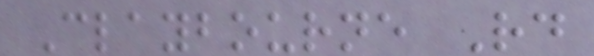Claybourne Rd
